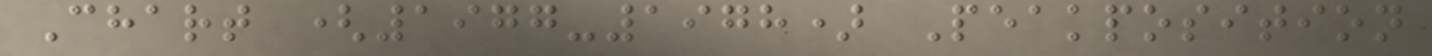Chart (1977-1978) Peakposition
